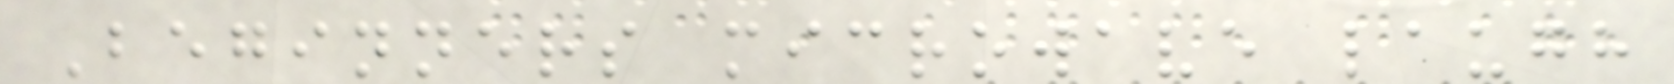Beginners microwave laugh
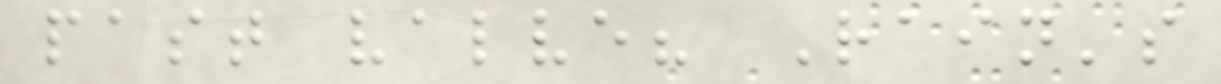past valve? Rain's
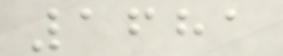1681
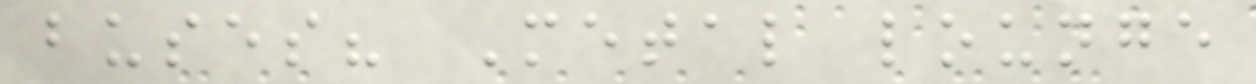buses? Metal lounge
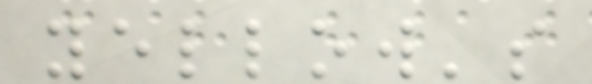yellow's
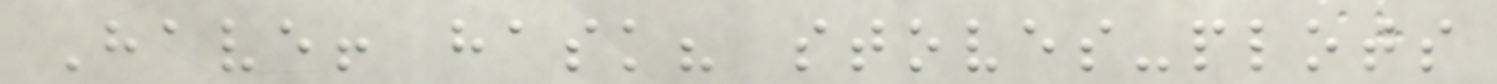Have! hask? stoves-plots
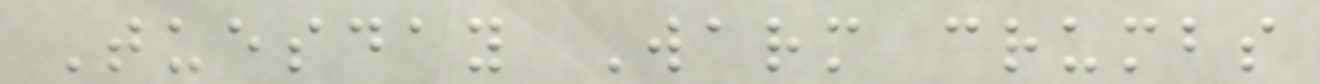Tuesday Warm crumbs
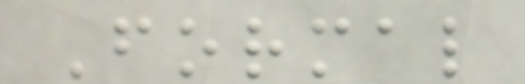Formal
